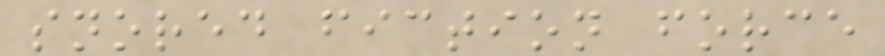snored fiction force
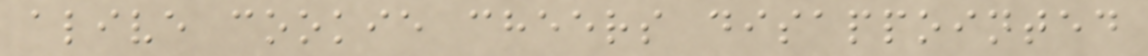alive cookie cheers disappointed
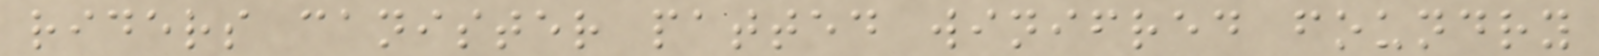riders canister patted winifred foundry
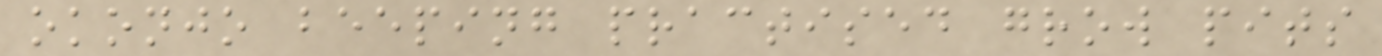okonjo beeping practised grow pits
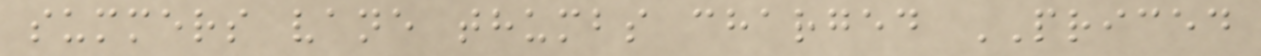summers vane thumbs charged PRICED
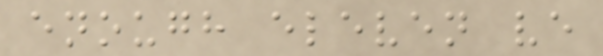enough eleven ve
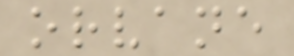orvane
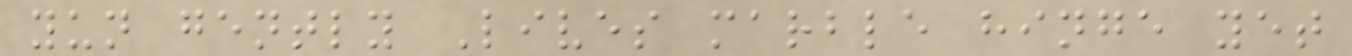yun gently Lives marble hinge yet
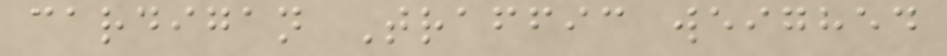cardigan Traffic weighed
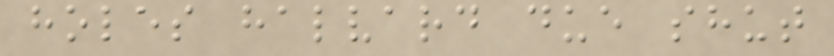holes halvard due shut
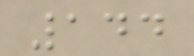144
